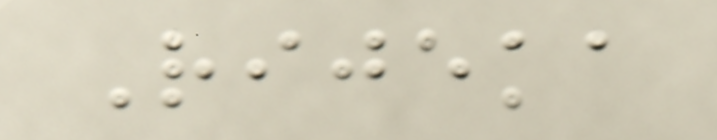Rijeka
